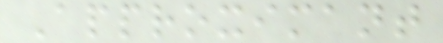Approximant
